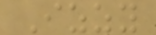Izzy
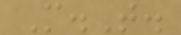M.T.
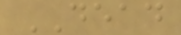DEAD
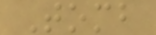Tomb
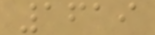1619
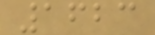1623
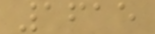1615
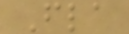Fla
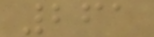261
